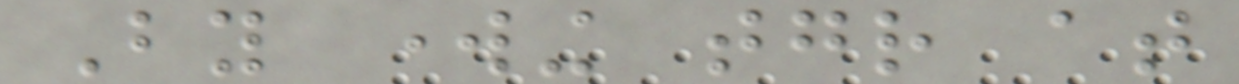By working together at
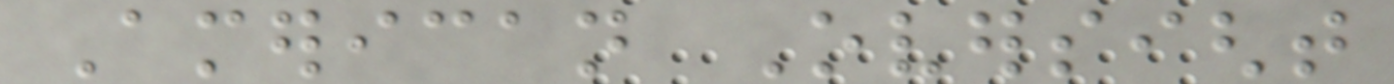American Oversight
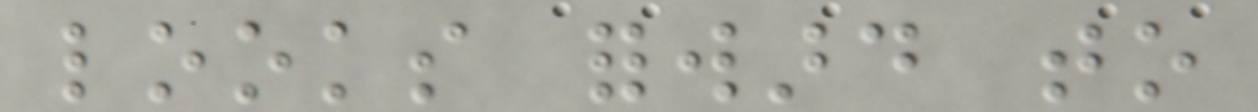looks forward to
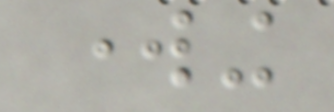working
